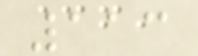113
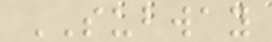SUBWAY
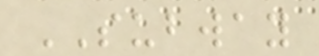SUBWAY
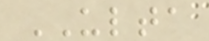ULTA
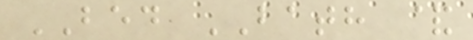BED BATH &
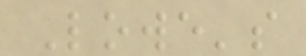Lowe's
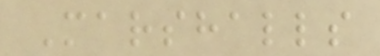Marshalls
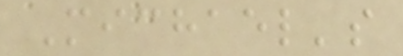Michael's
